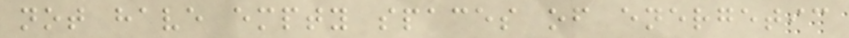not have empty spaces of energetic
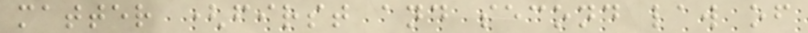matter (first and second law of
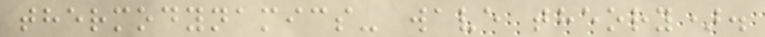thermodynamics- wave theory).
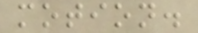motion.
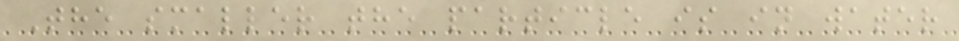The smaller the particle is in water
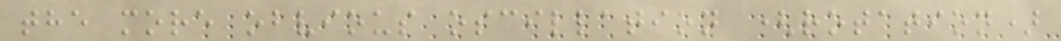the more obvious oscillation (rotation)
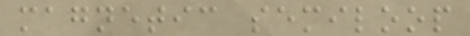magnetic semiloop
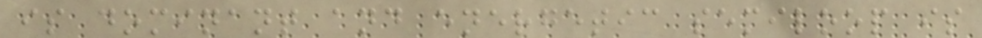is dominant and energetic semiloop is
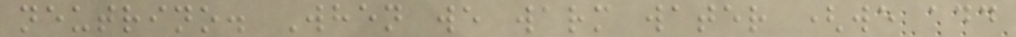neutrino. When we warm water (we add
